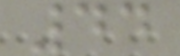44
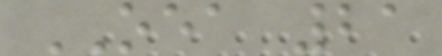OEA 21
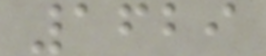1629
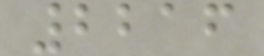2216
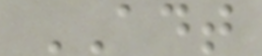ADT
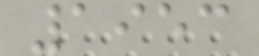1953
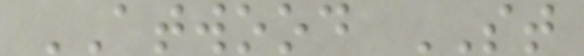ATWOOD ST
